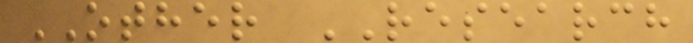OTHER RESEARCH
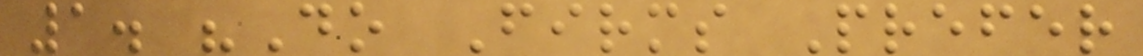1. "Do Firms Prefer
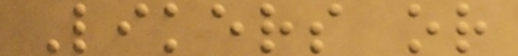Likers or
